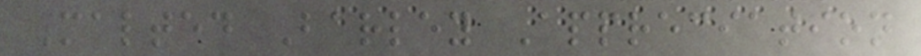Malted Barley Appreciation
